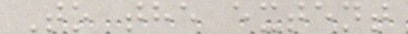To the extent
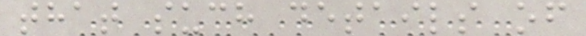that such details of
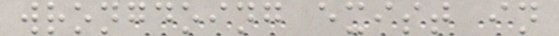wrongdoing exist in
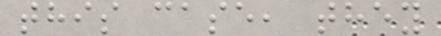this case, they
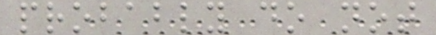probably do not
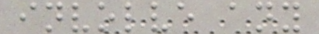involve any
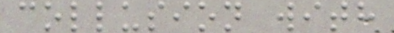collusion with
